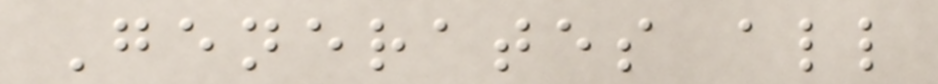Generates all
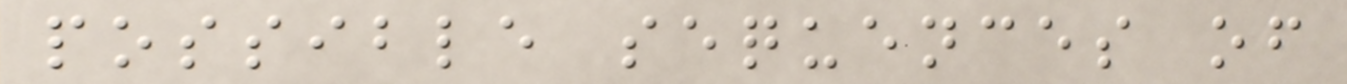possible sequences of
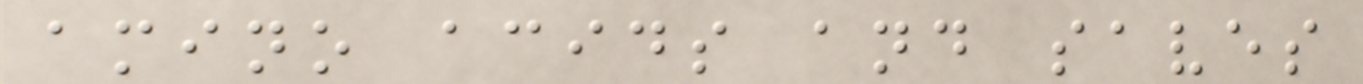amino acids and saves
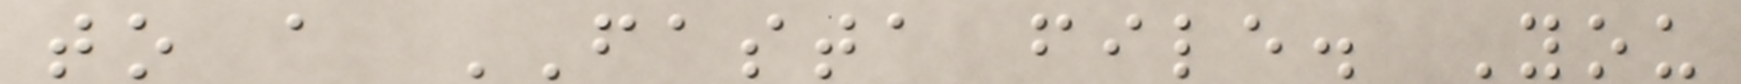to a FASTA file. You
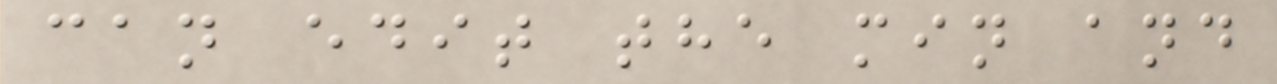can edit the min and
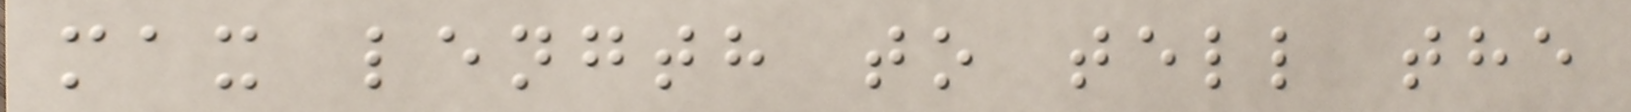max length to tell the
